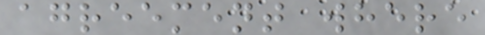agreement where
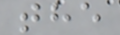the
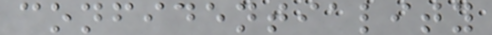confidentiality
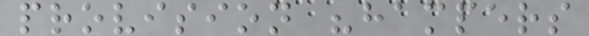provision "hampers
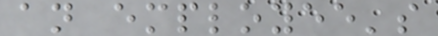an employee's
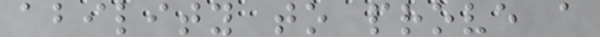ability to prove a
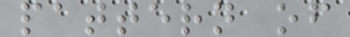pattern of
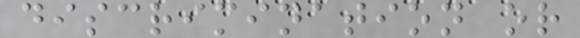discrimination or
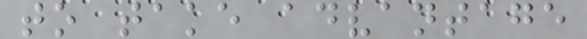to take advantage
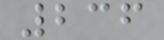236
